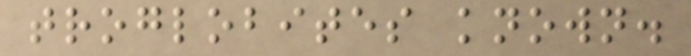troglobites known.
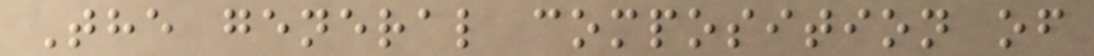The general composition of
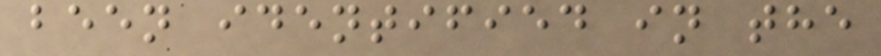been identified in the
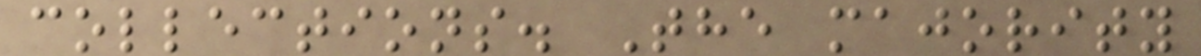collections. The majority
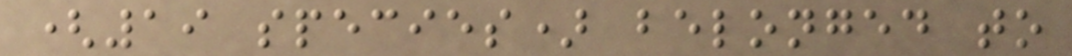(19 species) belonged to
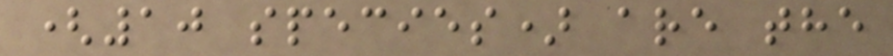(10 species) are the
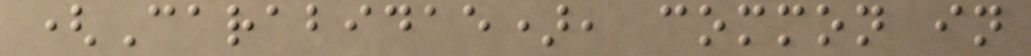(Carabidae), common in
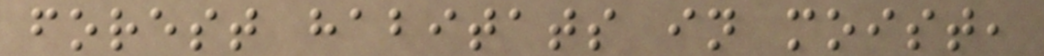forest habitats in moist,
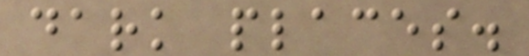dark places.
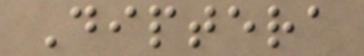Diptera
